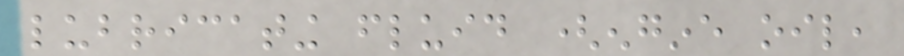lubricating fluid (engine oil,
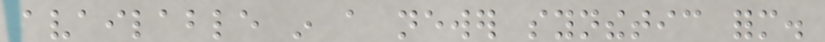available in a newer synthetic form.
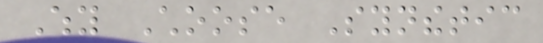Why Choose Synthetic
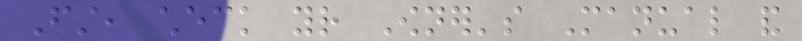First, check your Owner's Manual and
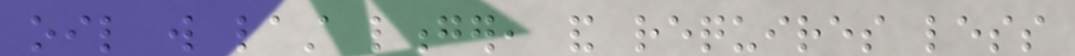oil will last longer, and requires less
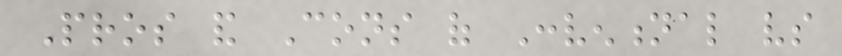Pros and Cons of Conventional vs
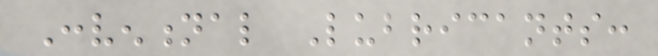Conventional Lubricants:
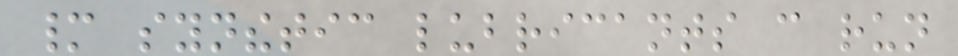many synthetic lubricants can run
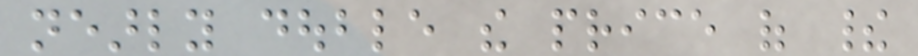nearly double the price of their
